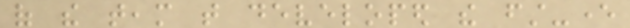of the team that developed the first-ever
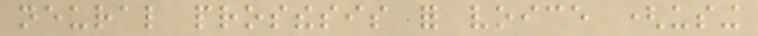neural prosthesis for voice (using
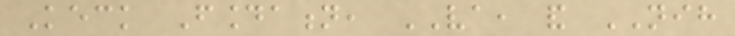Keck Foundation, VA, and NIH
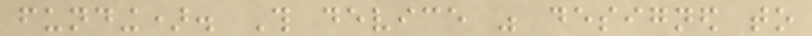funding). This device was designed to
